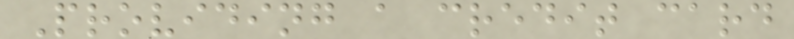Providing a credit card
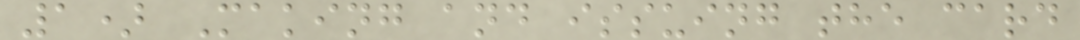1) Making and issuing the card
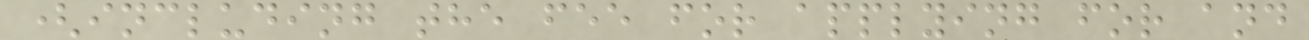(including the fee for applying for and
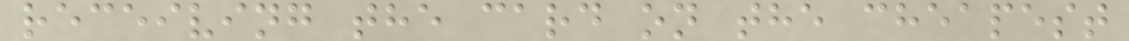receiving the card on the cheapest
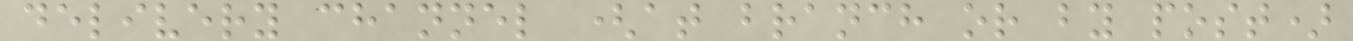delivery channel (at branch or by post)
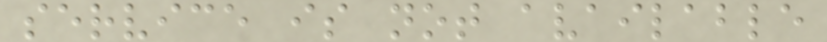service is not available
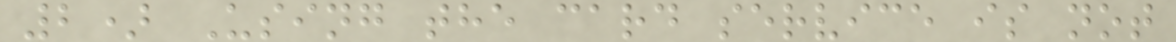2) Using the card service is not
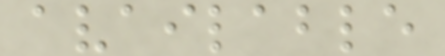available
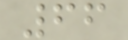66
